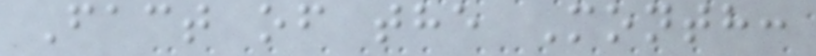Fact of the Month:
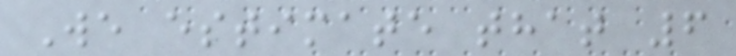We estimate that 6
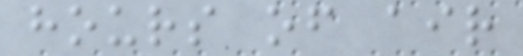hours of air
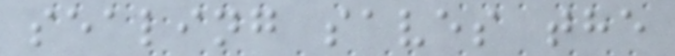sealing saves the
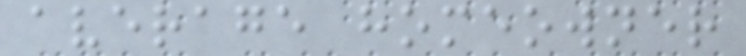average homeowner
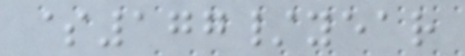$177/year
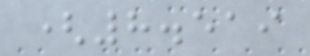(8.519
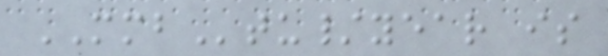MMBtu/year is
